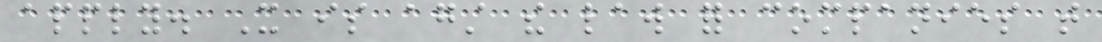apply. It is against the law for companies that
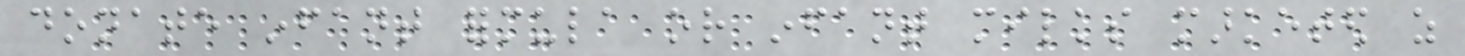donate infant formula or infant milks marketed as
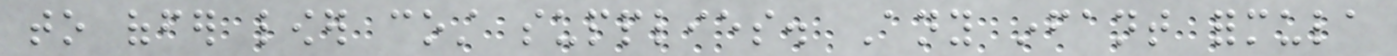to offer lower cost supplies. Any infant formula
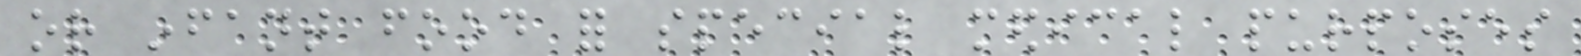or infant food for special medical purposes
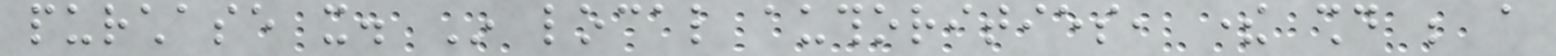purchase it. In local authorities, there should be a
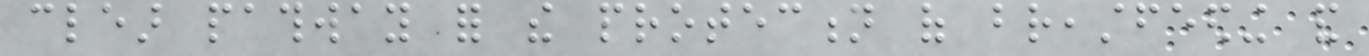clear pathway for the protection of breastfeeding and
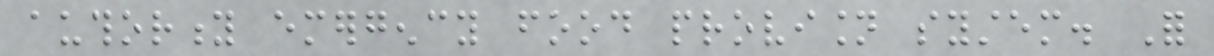authority emergency food provision system. For
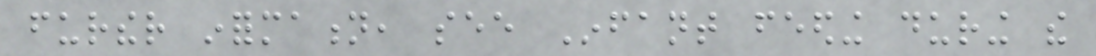further information, see Infant feeding during the
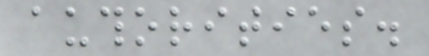authorities.
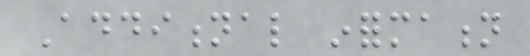Additional information
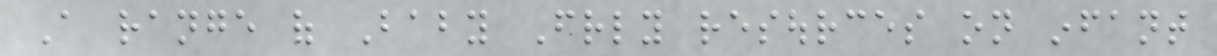A range of Baby Friendly resources on infant
